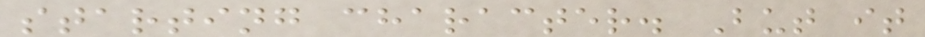starting character. But it
